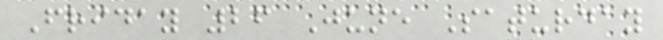Friday 26 June Saturday
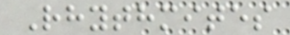Rhythmites
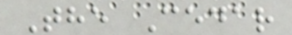The Cedar
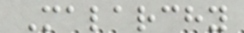Malarchy
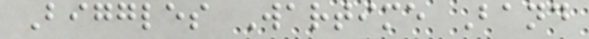Biggles Wartime Band
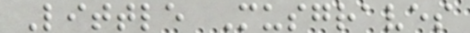Little Musgraves
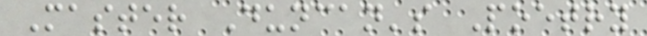Master Duncan's Poetry
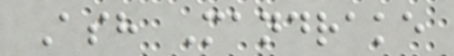Ash Mandrake
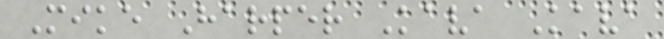Mike Harper Kava Kava
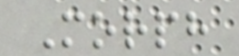Morph
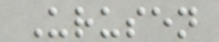Urusen
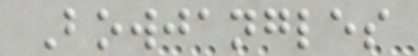Bowjangles
